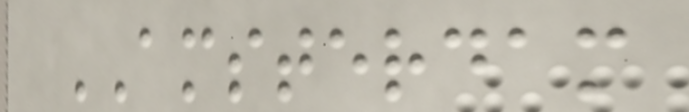AMSTERDAM
